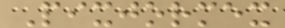Pixjormex
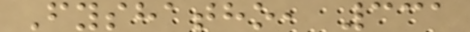Fyshatho, 331
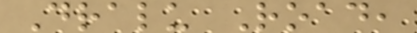Dralu Road,
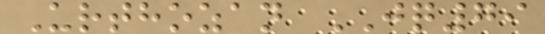Urthozan JQ79
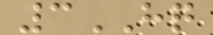3HQ
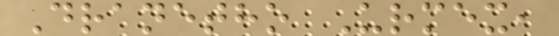Dranetho Urmex,
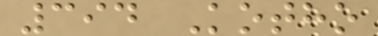394 Kotho
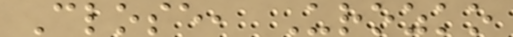Close, Urozko
